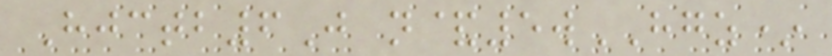Hjctb6J n&5wHGZ*
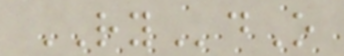RYdO
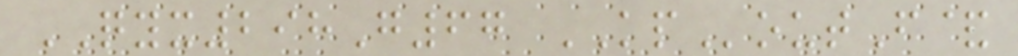QYX298G67 KPoutF&
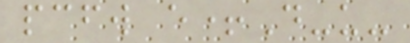pcfw e+D-u-
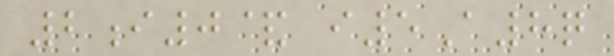2i0& i5A8q
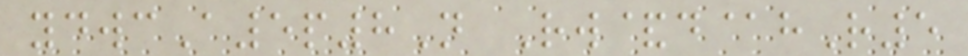ydwcA5p8N Rw&d@hR5
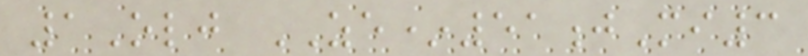1Olj ZE*51jMi3
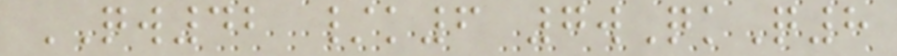QW42 /k6 7wQkQ8
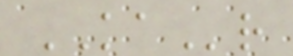KAr
